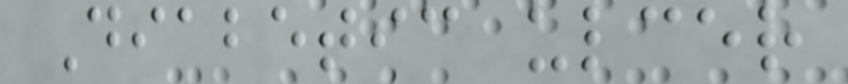Diabetic ulcer
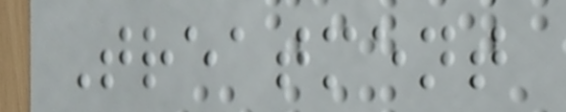Treatment
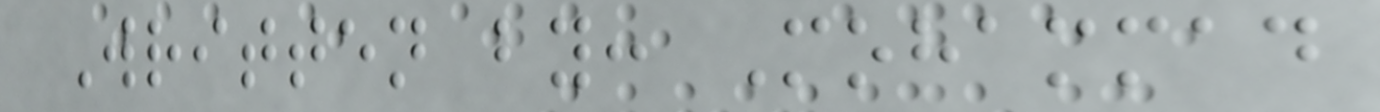Written by: Mohammad
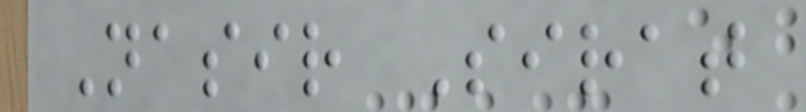Nasir Sirat
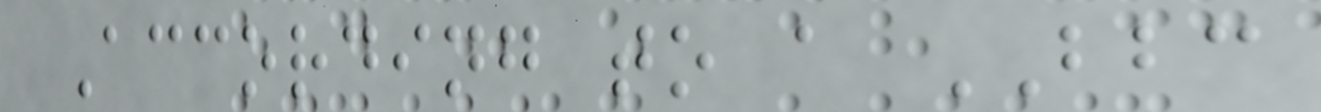According to a BBC
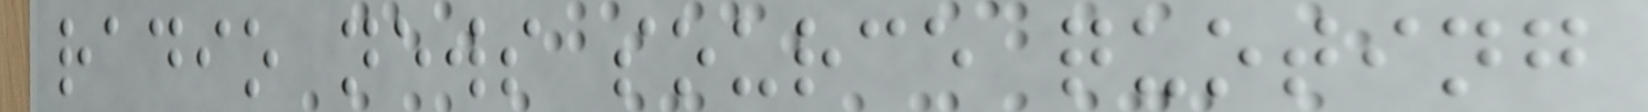radio news source quoting
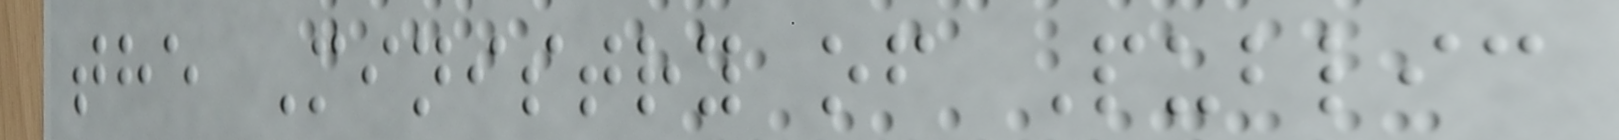the Ministry of Public
